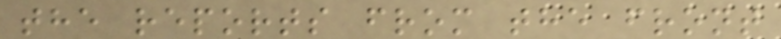the reports from the front
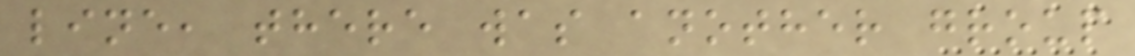line, there was another group
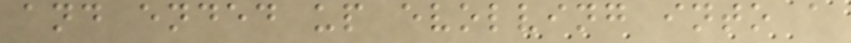and ended up evolving into a
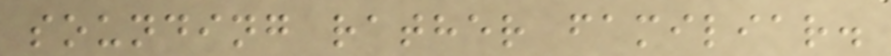sounding rather familiar.
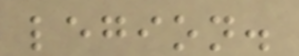legion.
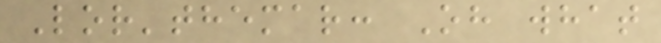Lor'themar: Oh what
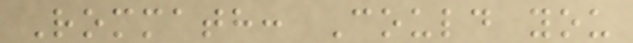Rommath: Could you
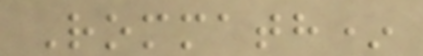Rommath*
